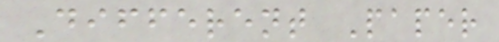Different Paper
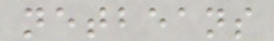netbeans
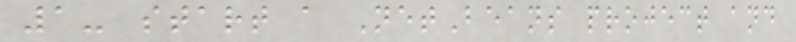1- start a NetBeans project and
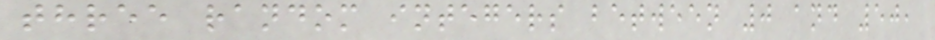three random integers between 0 and 50,
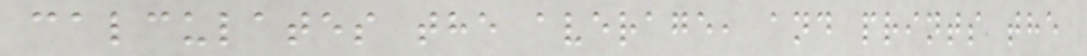calculates the average, and prints the
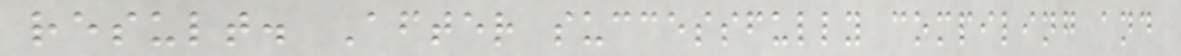result. After successfully compiling and
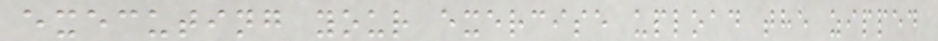executing your exercise upload the zipped
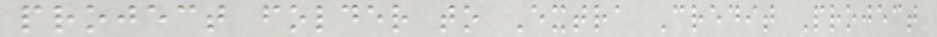project folder to Extra Credit Project
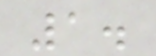1.
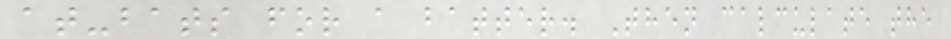at-bats for a batter. Then calculate the
